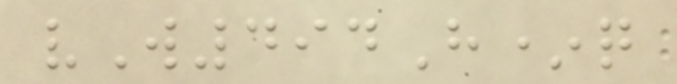vW494H*q
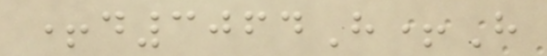+d3064H+H
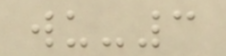wu-3
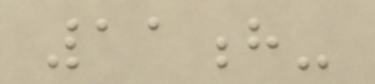11h-
